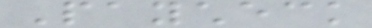Paycheck
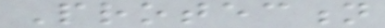Protection
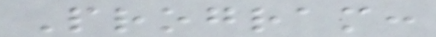Program:
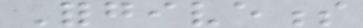Forgiveness
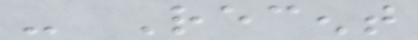- Recent
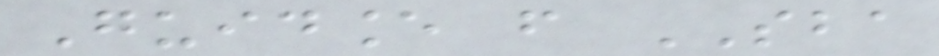Guidance from SBA
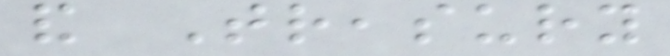and Treasury
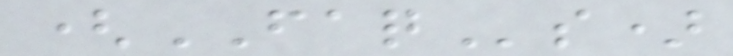(FAQs)
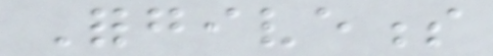Forgiveness
